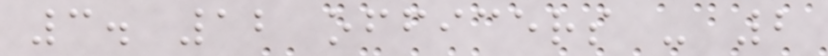3. 12 officers - 2
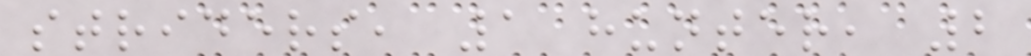striders, 1 hunter, 2
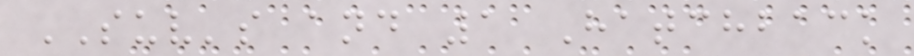SUV's and 1 Hatchback
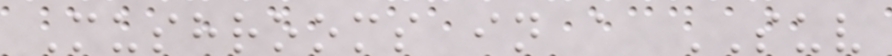Mushrooms in a SUV
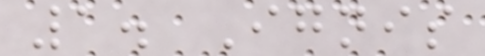1. Ignis
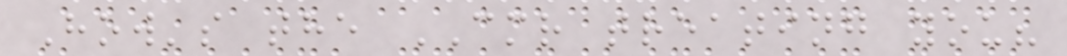How's the CMR treating you?
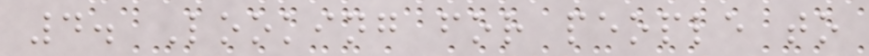4. Looking for people to
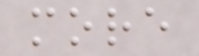more
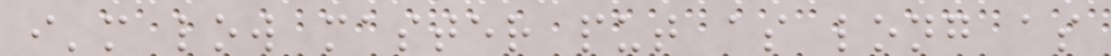i'm low master put as long as
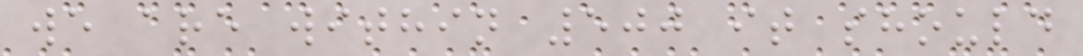we are within 500 it should
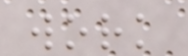work
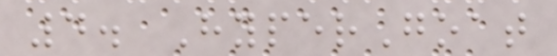4. HyperGoat
